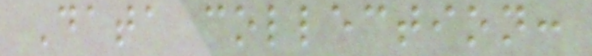Data collection:
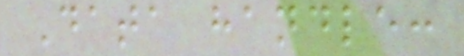Data handle:
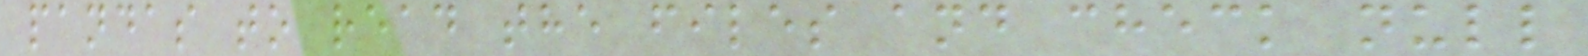pandas to read the files and check null
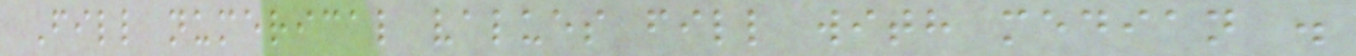Fill numerical values fill with median .
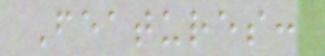Features:
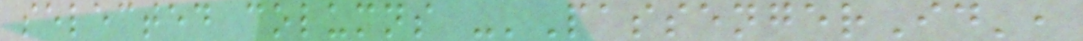selected columns -'PassengerId',
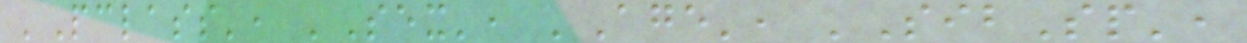'Pclass', 'Sex', 'Age', 'SibSp',
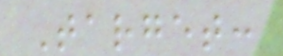Target:
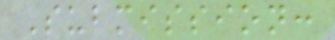Submission:
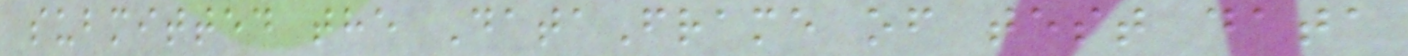submitted the DataFrame of test data
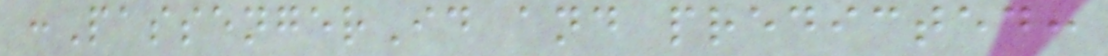:PassengerId and predicted:
